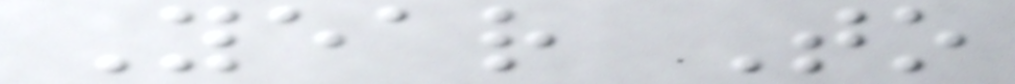Year To
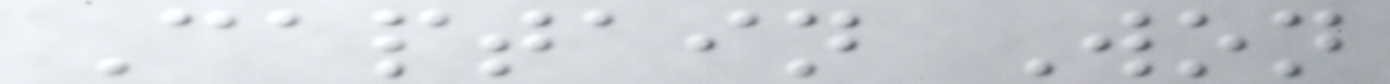Captain Won
